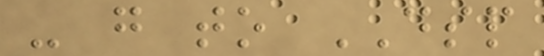- go to DSP
